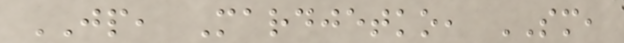JP, Mardjetko, SM,
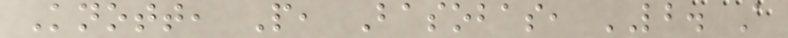Knott, P, Basobas, LB. A
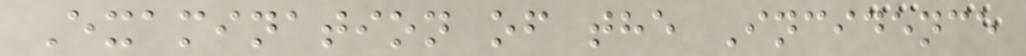Examination of the Incidence
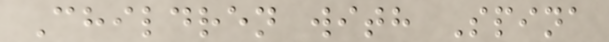Children with Spina
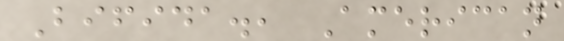Bifida., American
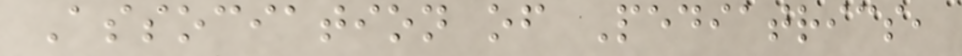Association of Pediatrics,
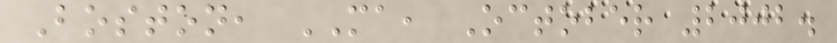Boston, MA, October 2002.
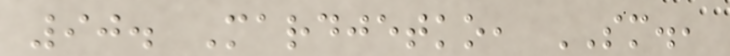90. Mardjetko, SM.,
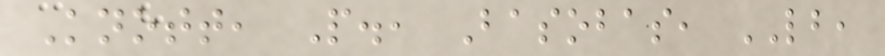Knott, P., Basobas, LB,
